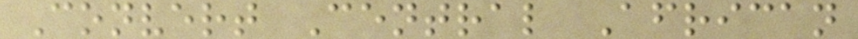Convert Central African
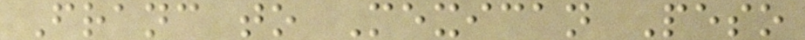Franc to Mexican Peso
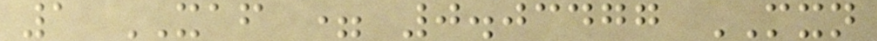1 XAF = 0.03477 MXN
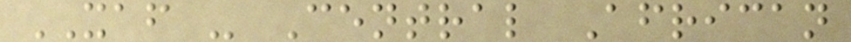XAF - Central African
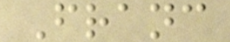Franc
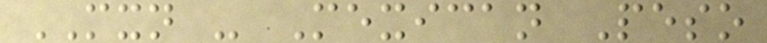MXN - Mexican Peso
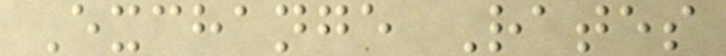Exchange Rates
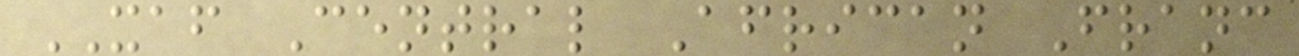XAF Central African Franc
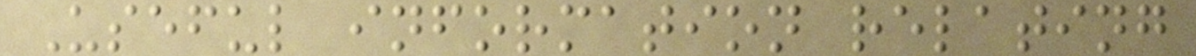Useful information relating
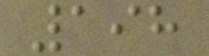198
